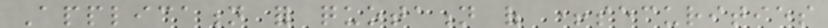Application for quotation of +securities
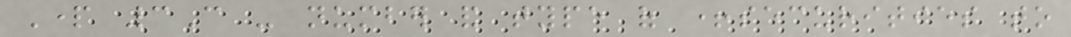Part 3C - number and type of +securities to
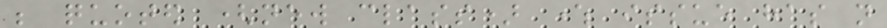be quoted (new class) where issue has not
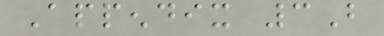Appendix 3B
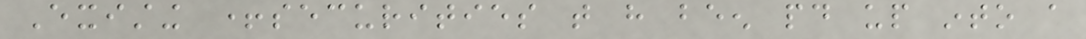Existing +securities that have been paid up into a
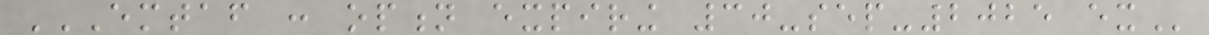EMTAF : OPTION EXPIRING 30-SEP-2025 EX
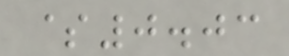$0.03
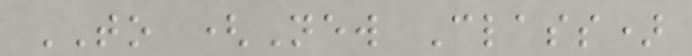TO (New Class)
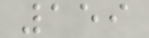159
